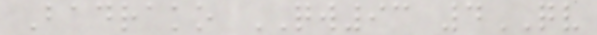Badrako QW93 4QV
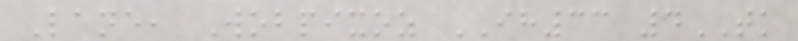Lane, Wobpixoz IH33 4TK
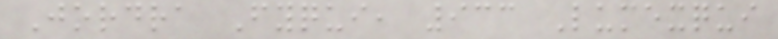Jordra Fyqui, 933 Lumexqui
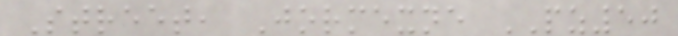Street, Jormexne PZ50
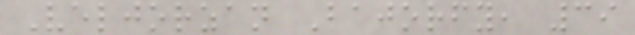Veljorzan Bajorfy, 39
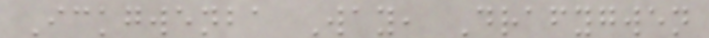Ickgwenba Way, Drafygwen
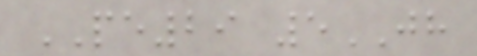PE29 5JH
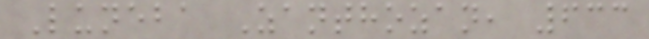Luneba Zanthozan, 633
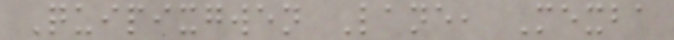Quipixgwen Lane, Mexba
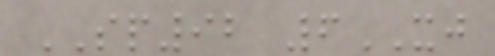SP92 6XJ
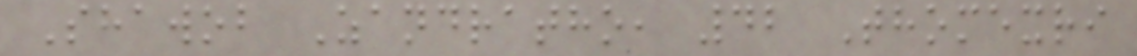Shawob Zandratho, 42 Thomexri
